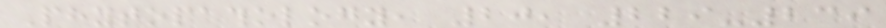Phytopathology, 20, 229-239
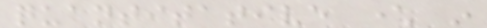quantitative character in
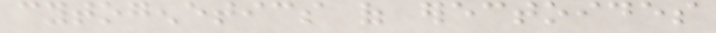cytogenetics of erectoides
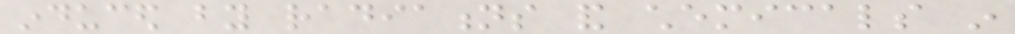induced by radiations and chemicals in
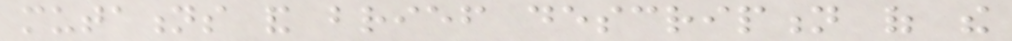mutations and brief description of the
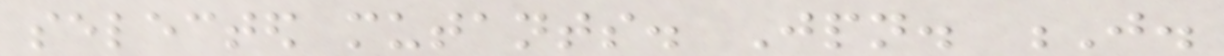selected mutants. Jpn. J.
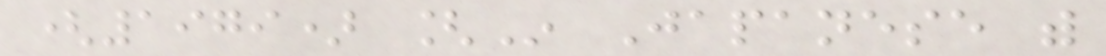(1979) [In Japanese with
